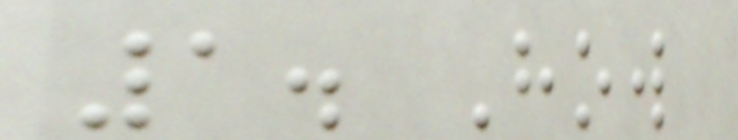1. How
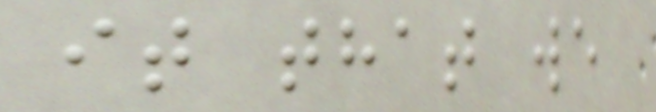it that we
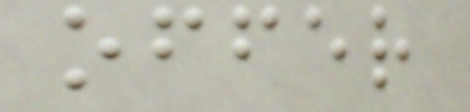offer
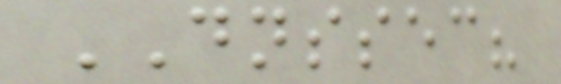DNSSEC?
